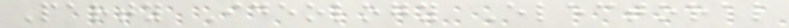Party Ideology Electoral
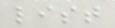list
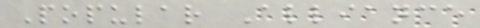Popular Alliance
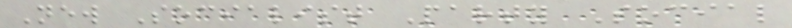New Socialist Party Social
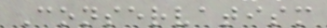Conservatism
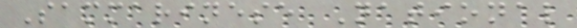Sammarinese National
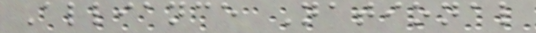Alliance National
